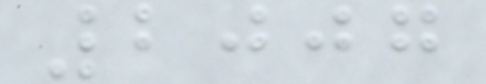2007
